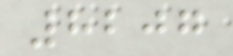8207
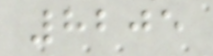8205
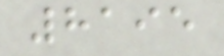8195
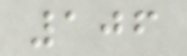106
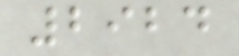2924
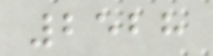2528
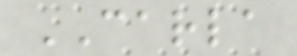CARLA
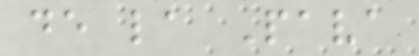de la Pava
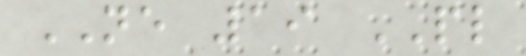NE 19 PL
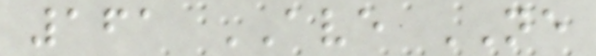161 AVE NE
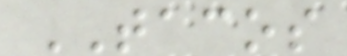TACOS
